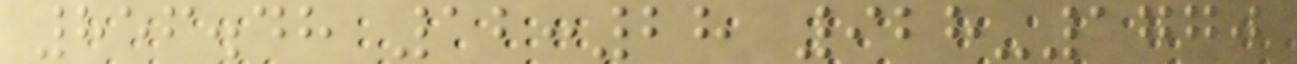856.48 12:28 928-1770
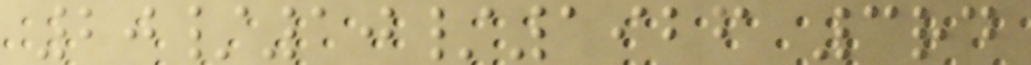20/10/1926 3rd
